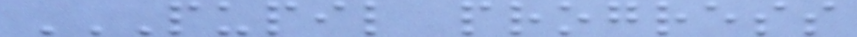PUPIL PROGRESS
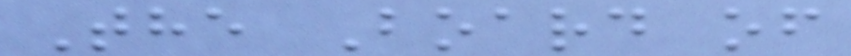The Board of
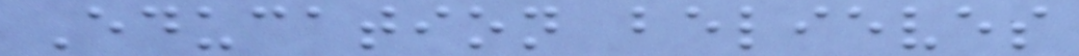Education believes
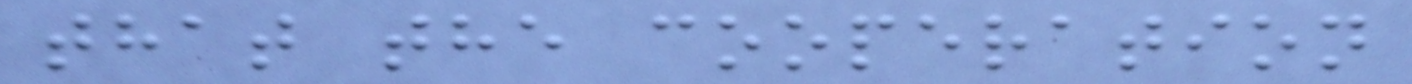that the cooperation
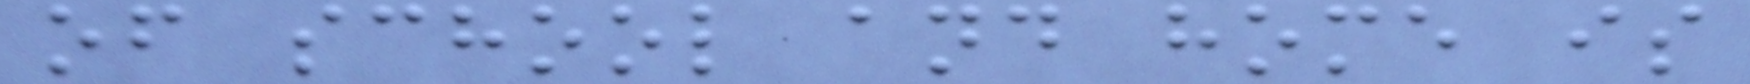of school and home is
